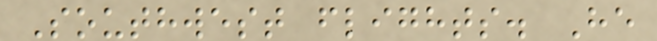Southwest flights. He
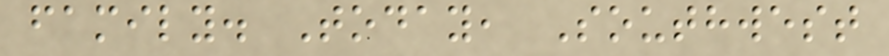family. Today, Southwest
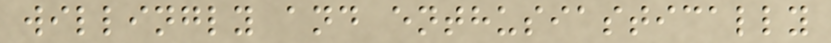willingly and enthusiastically
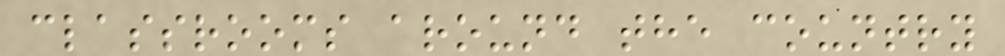classrooms around the country
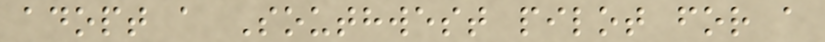adopt a Southwest pilot for a
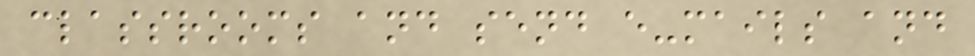classrooms and send e-mails and
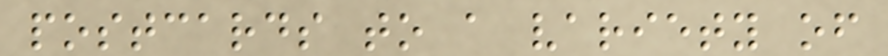postcards to a variety of
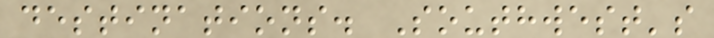destinations. Southwest's
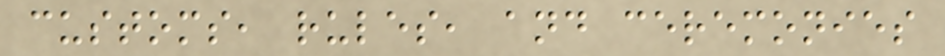customs, rules, and ceremonies
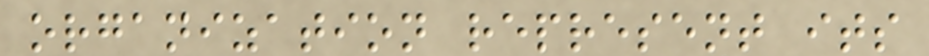organization represent its
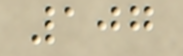107
